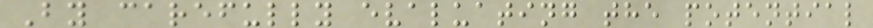By carefully evaluating the potential
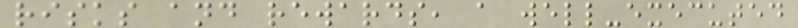risks and rewards, a well-executed
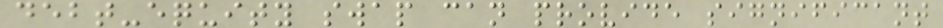debt-equity swap can provide significant
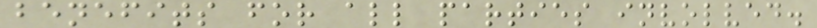benefits for all parties involved.
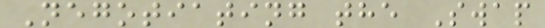Negotiating the Swap
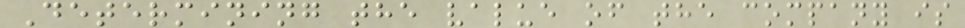Determining the value of the company is
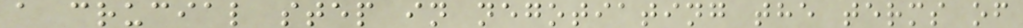a crucial step in negotiating the terms of
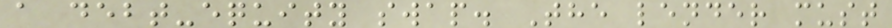a debt-equity swap. The lender must
